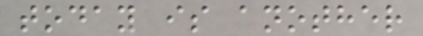today is another
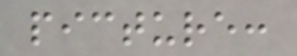picture:
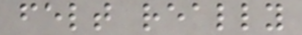felt really
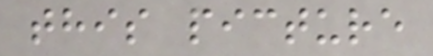this picture
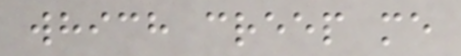which creep me
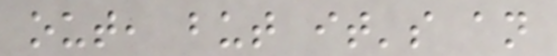out, but it's an
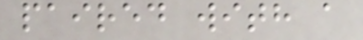paired with a
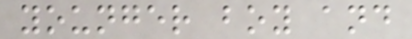younger boy and
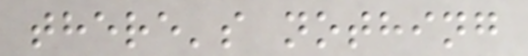there's nothing
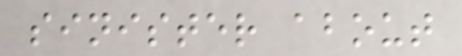sinister about
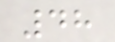48
